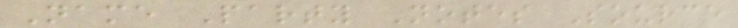Name Party Notes Source
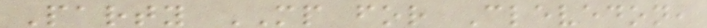Party MP for Clevedon,
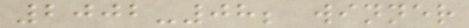2002-08; winner
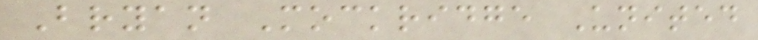Bryan Mockridge United
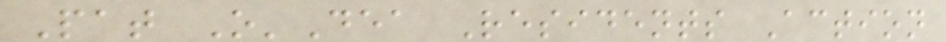Pat O'Dea Residents Action
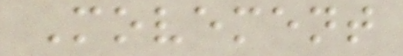Movement
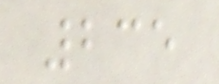235
